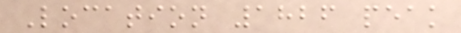Location 1826 peak
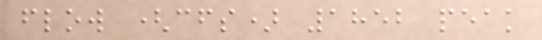flow (cfs) 1852 peak
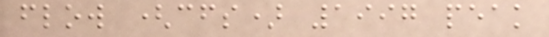flow (cfs) 1997 peak
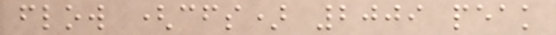flow (cfs) 2009 peak
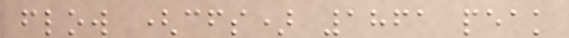flow (cfs) 1861 peak
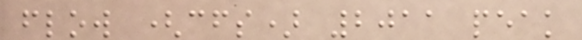flow (cfs) 2011 peak
